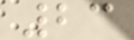23
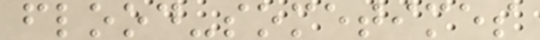flood-sometimes
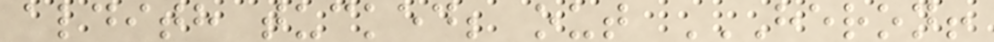aldith tucked; out HERON!
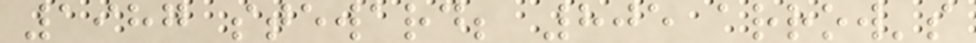1987 steward; 805 arrow's
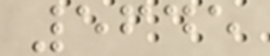5645
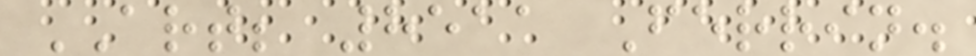ART; 8511 Ferrin.
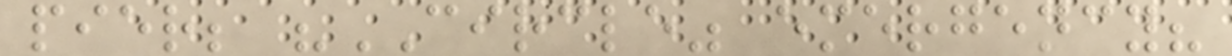pier; "CIRCLE" emergency?
